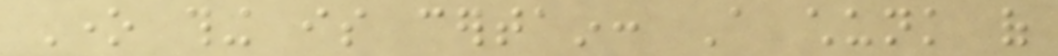One thing is certain: A chunk of
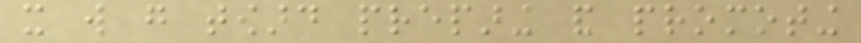it will go toward preparing and promoting
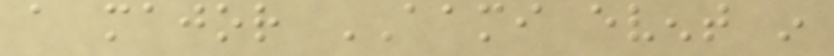a major AAMI event in
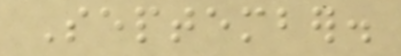September.
